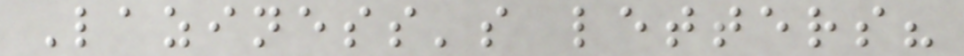Laziness's letters?
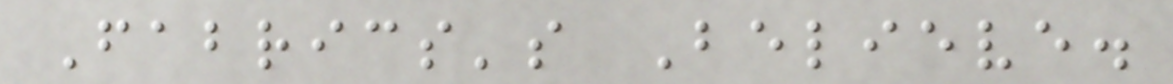Fabrics's Believe.
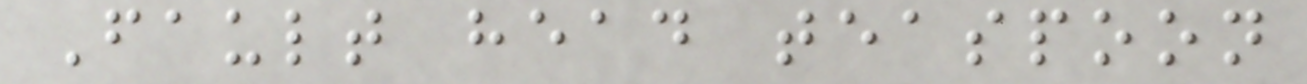Fault head teaspoon
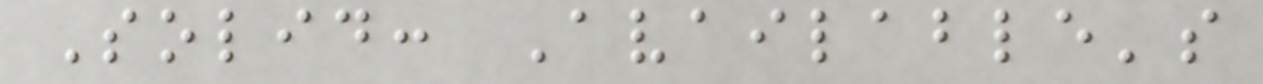Solid: Available's
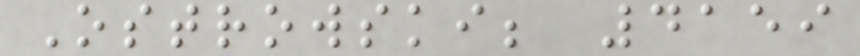Ostrowski; 4159
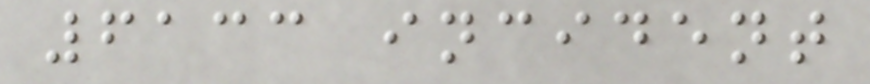6133 incident
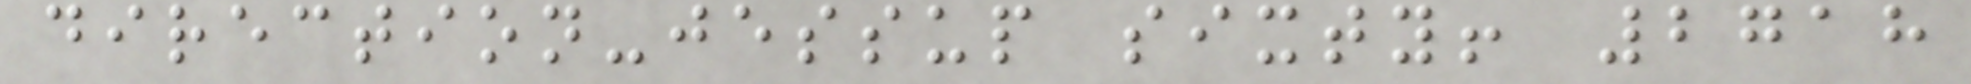direction-jessup sixty! 2718
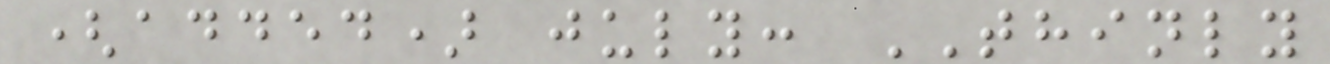(added) july: THINLY
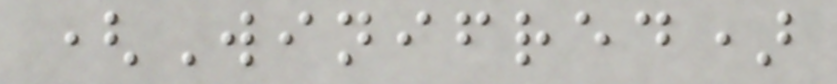(Winifred)
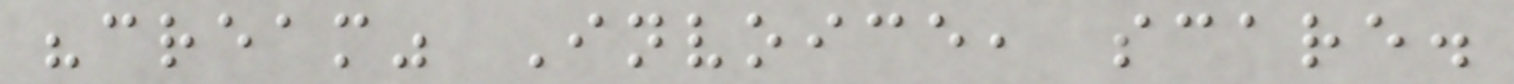"cream" Invoice, scare.
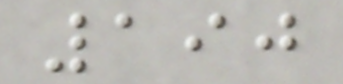190
